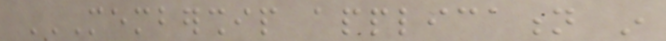MEMBERSHIP APPLICATION IN
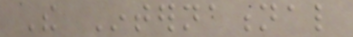The International
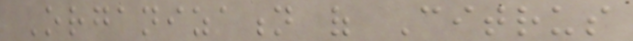Organization of Citrus
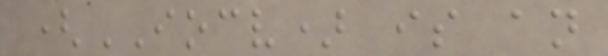(IOCV) is an
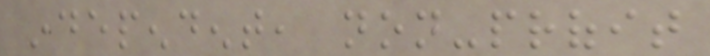independent, non-profit
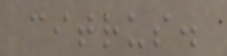citrus.
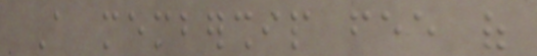A membership fee of
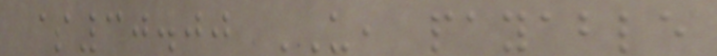$30.00 US, payable
